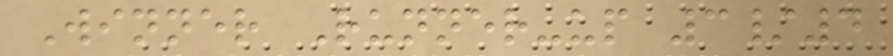Winner Runner-up 3/4
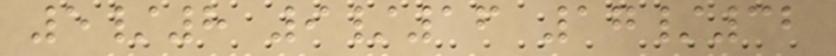5/8 9/16 17/32
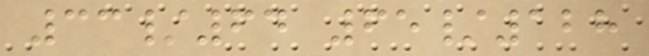33/64 65/128
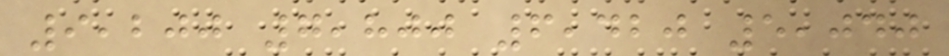9,200 7,800 6,420 5,040
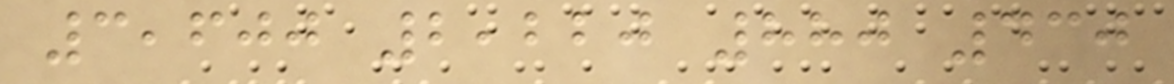3,600 2,220 880 430
